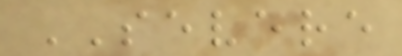SEVERE
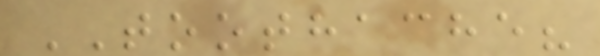TOOTHACHE?
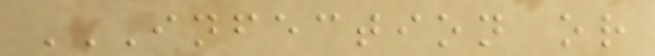INFECTION OR
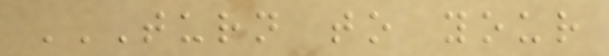TURN TO YOUR
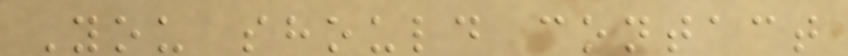You should contact
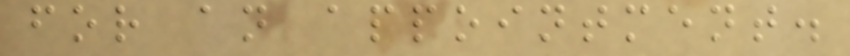for an appointment.
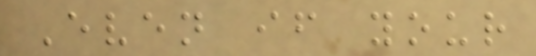Even if your
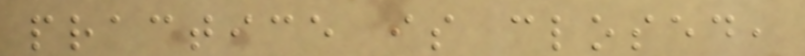practice is closed,
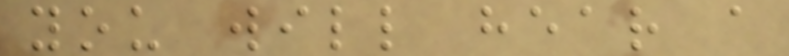you will hear a
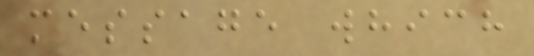message which
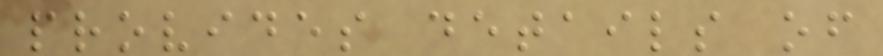provides details of
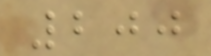200
